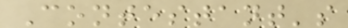Contestant's
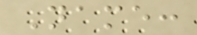Name:
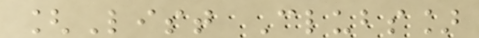[List Clubs]
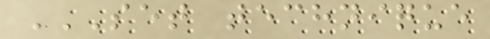SET TECHNIQUE
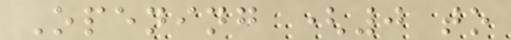Opening (0 to
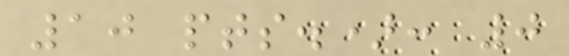10 pts.): 0
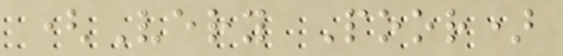(Very Poor)
